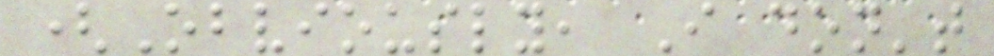(Obviously, I don't
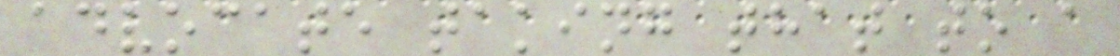advocate taking that to a
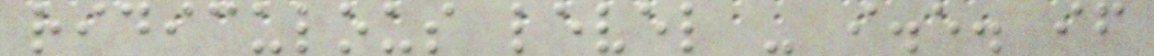ridiculous level - i.e. if
